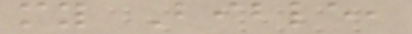my Bible,
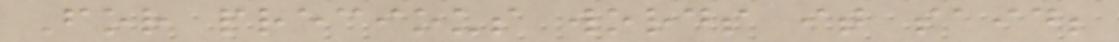For precious words it said;
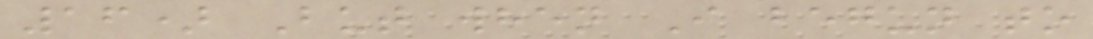16) But when I begun to
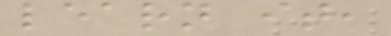learn it,
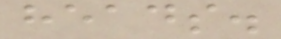heads.
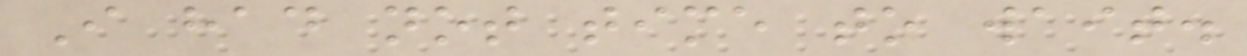I had not time to wait.
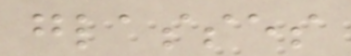glasses
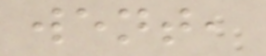went,
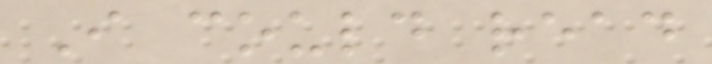I could read
